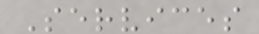Services
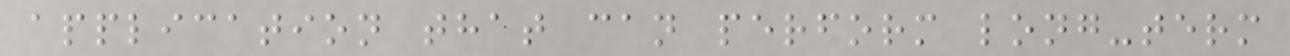application that can perform long-term
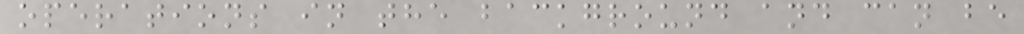operations in the background and can be
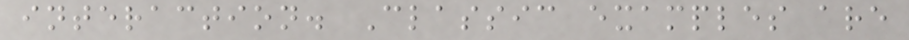interaction. Classic examples are
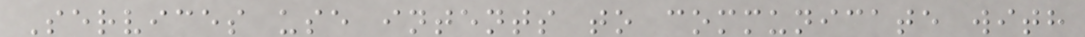Services use intents to communicate with
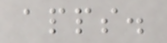apps.
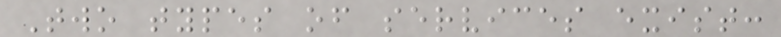Two types of services exist:
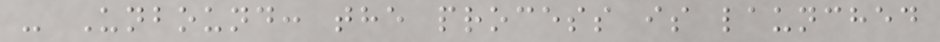- Unbound: the process is launched
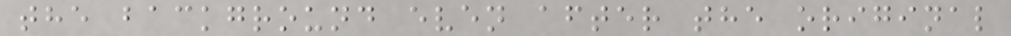the background even after the original
